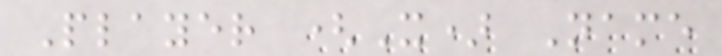Player (X) Name
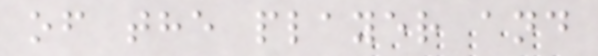of the player and
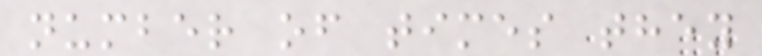number of times they
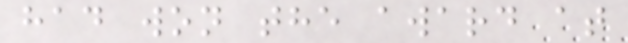had won the award at
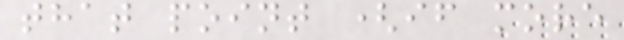that point (if more
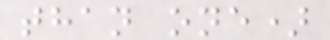than one)
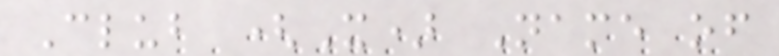Club (X) Name of
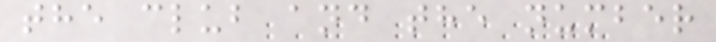the club and the number
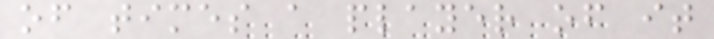of times a player of it
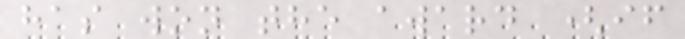has won the award (if
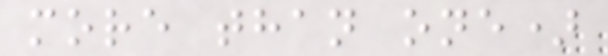more than one)
